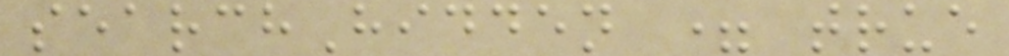searchHidden = true
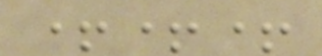+++
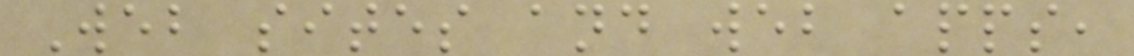Web sites and web apps,
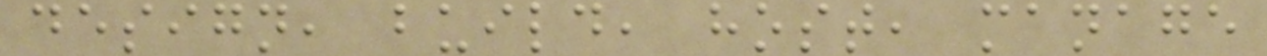design, build, host, manage
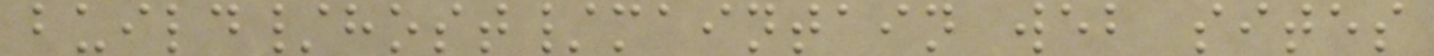build/host/maintain web sites
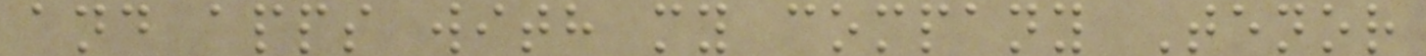and apps with my company Tenor
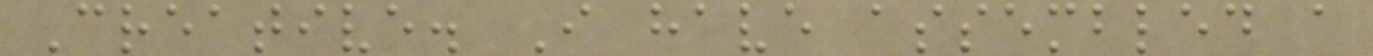Creative. I have assembled a
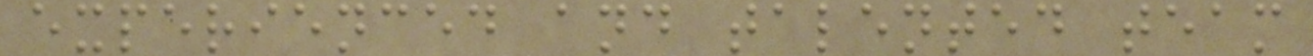experienced and talented team
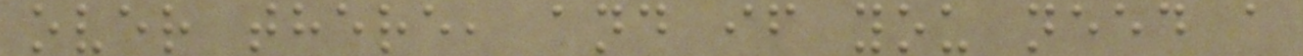over there, and if you need a
